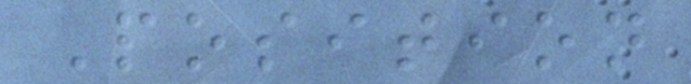Position
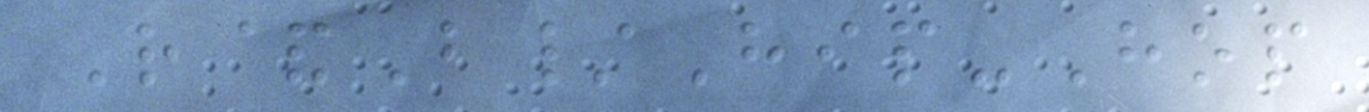R&B/Hip-Hop
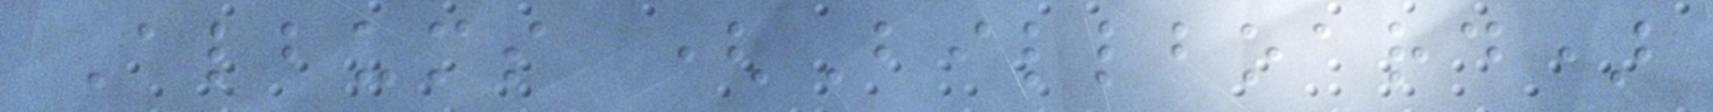Albums (Billboard)
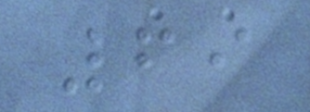69
